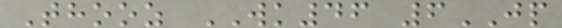Thooz WK46 6JP
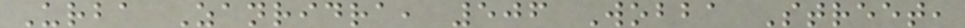Urba Zanridra, 506 Wobba Street,
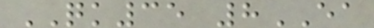QK35 8EA
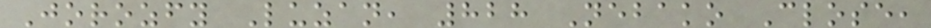Jorozfy Luzan, 828 Nebako Close,
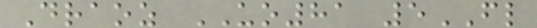Draoz UO81 5FL
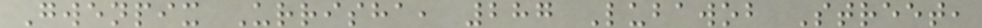Gwenpix Urrisha, 287 Lubawob Street,
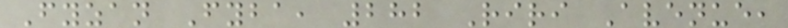Fyzan Fyba, 282 Riri Avenue,
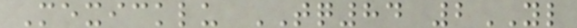Mexicklu TQ84 2YL
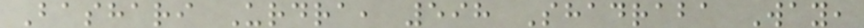Bashari Urdra, 598 Shadraba Way,
